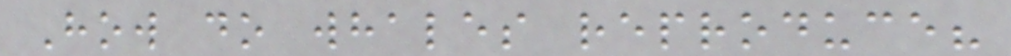How do whales reproduce?
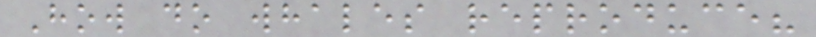How do whales reproduce?
